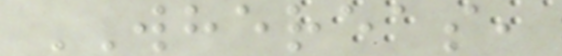WHEREAS,
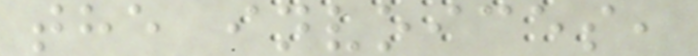the invoices,
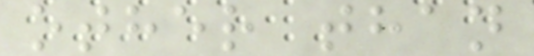other than
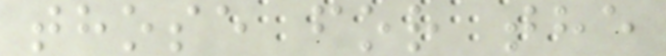those for the
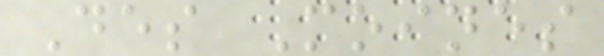Des Moines
